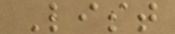List
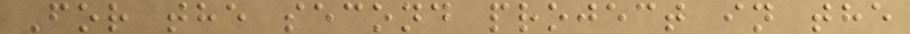For the second project in the
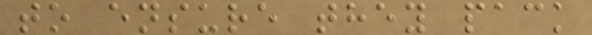to ensure they pack
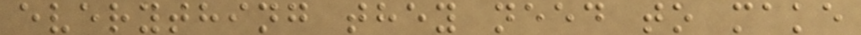everything they need to make
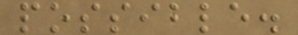possible.
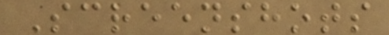Screenshots
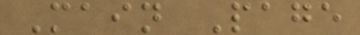Main Page
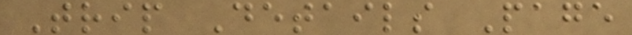Trip Details Page
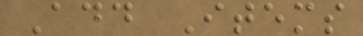Add Items
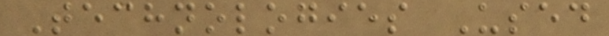Technologies Used
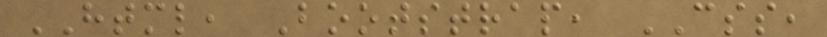HTML, Bootstrap, CSS,
